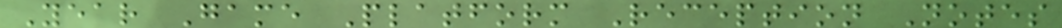Year Game Platform Reception Notes
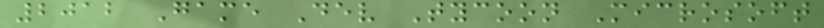2012 Game Dev Tycoon Microsoft
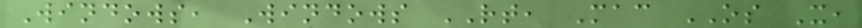Windows, Windows RT, Mac OS X,
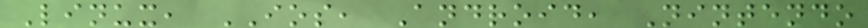Linux, IOS, Android, Nintendo
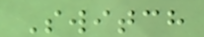Switch
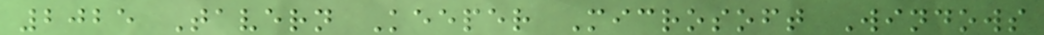2025 Tavern Keeper Microsoft Windows
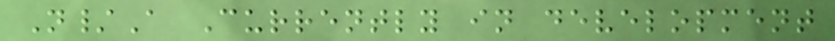N/A Currently in development
